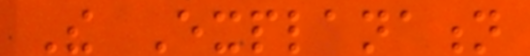The Explanation
